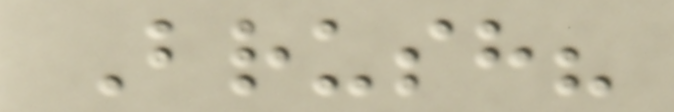Brush?
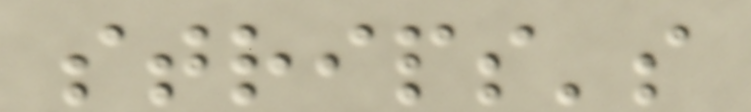strips's
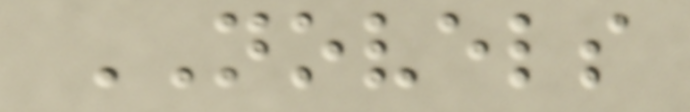NOVELS
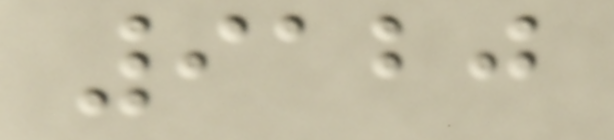9120
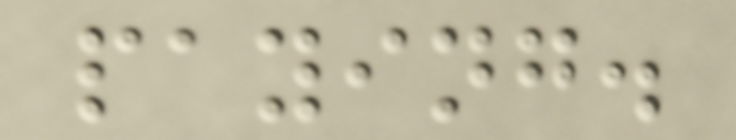paying.
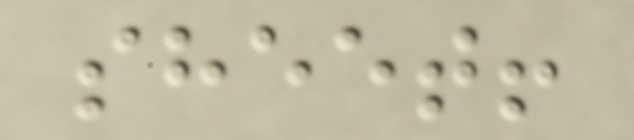sheet!
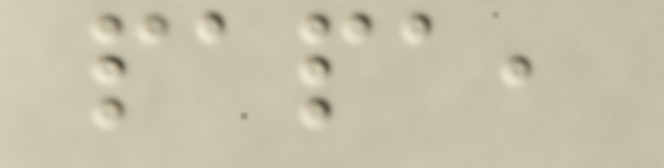papa,
